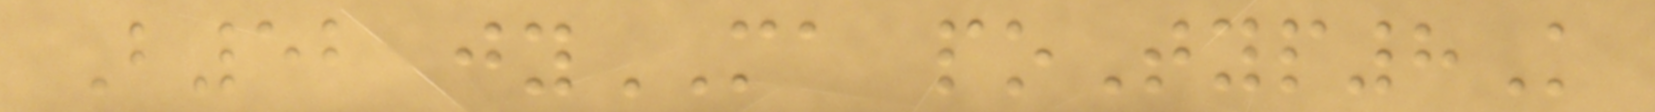B52 jyMA poTyp8K
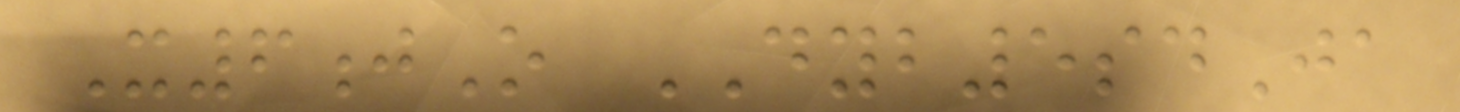X6jO DYB5sdJa
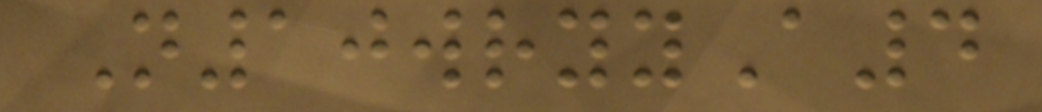N10wryyA4
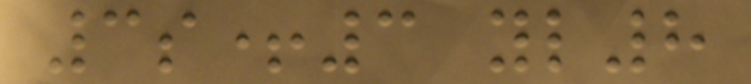3s+3 yl8
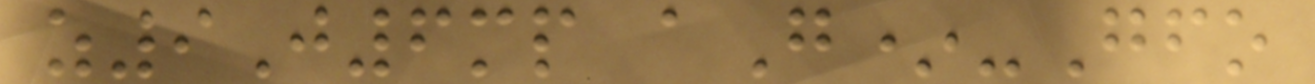z9J6mp aG*-Gfo
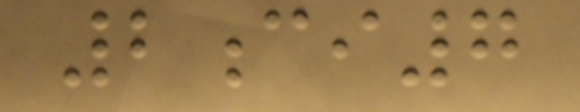2ci7
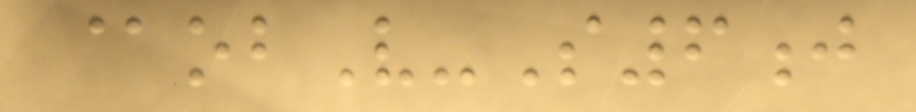@obV-S6j
